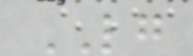LG
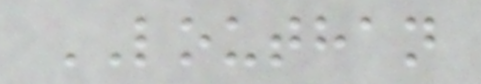LOUTHAN
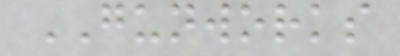GUNWORKS
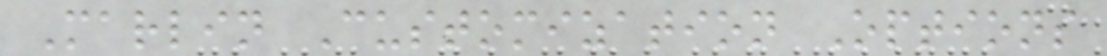Marlin Customization Options
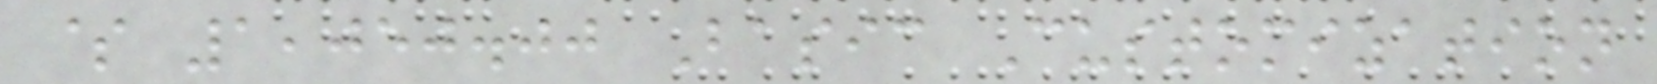$ 1,050.00 Basic Customization
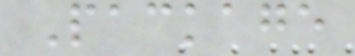Package
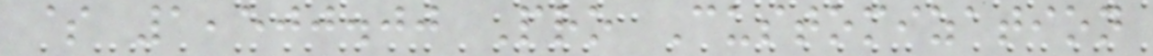$ 1,500.00 Pro Customization
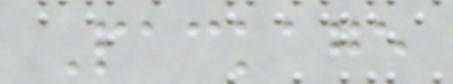Package
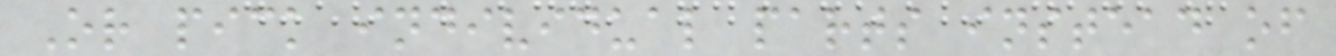Or pick individual parts instead of
